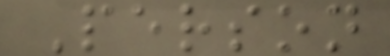Person
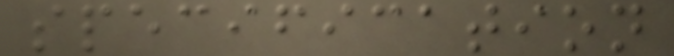specification
